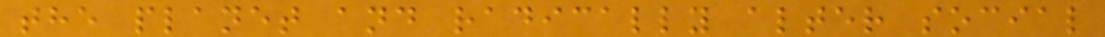the planet and radically alter social
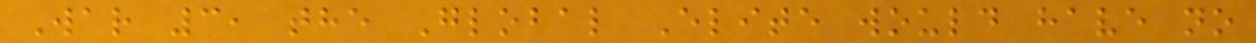War 3, the Global Elite would have no
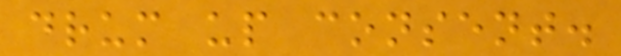drum up consent.
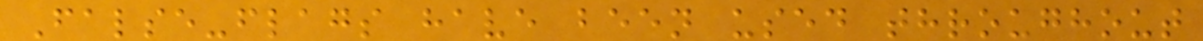False-flags have been used throughout
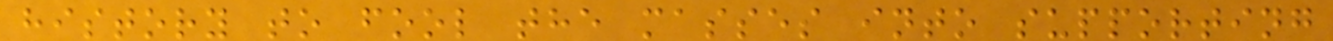history to fool the masses into supporting
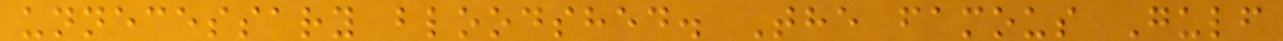unnecessary bloodshed. The famous Gulf
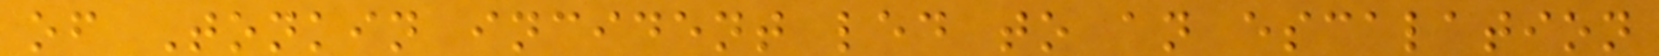of Tonkin incident led to an escalation
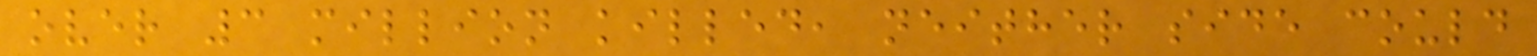over 3 million killed, neither side could
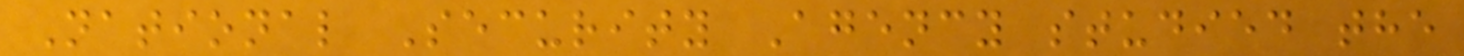National Security Agency studied the
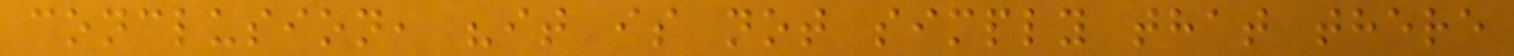conclusion, "it is not simply that there
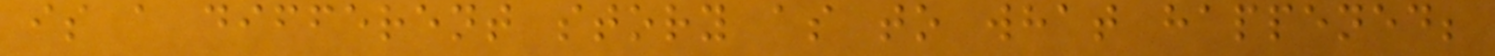is a different story as to what happened;
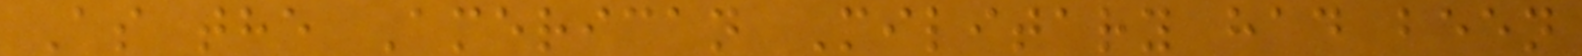As the American Military had been
